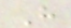H
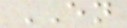EN
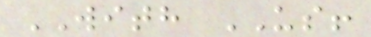WITH US!
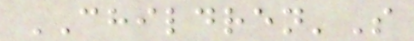CHILDREN'S
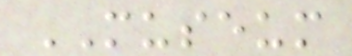MUSEUM
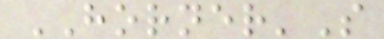HORNER'S
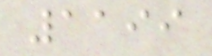1199
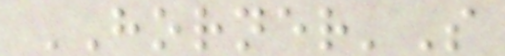HORNER'S
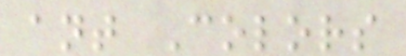ant Colors
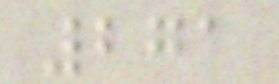271
